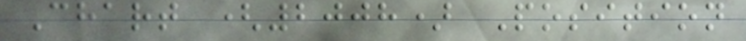Chart (2008) Position
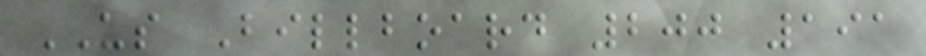US Billboard 200 191
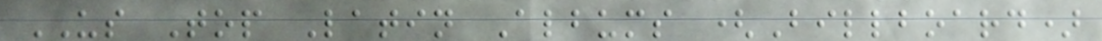US Top Latin Albums (Billboard)
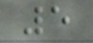5
